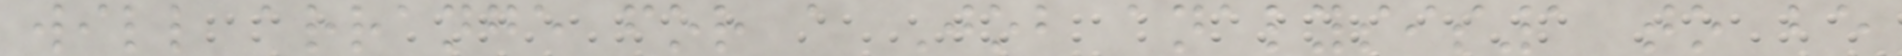will arrange for a Job analysis1 to be
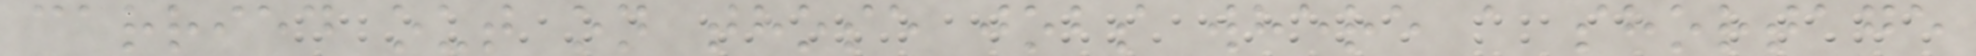carried out on those jobs where a shortage
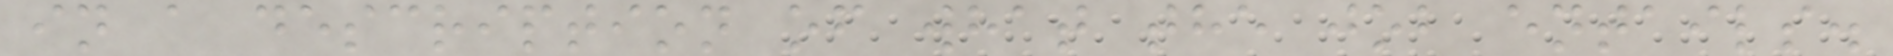in a description of what the job entails.
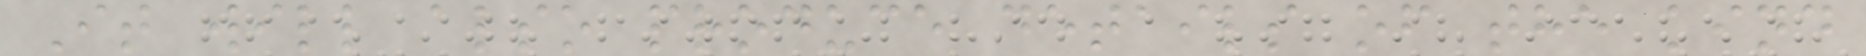It will also produce details of the kind
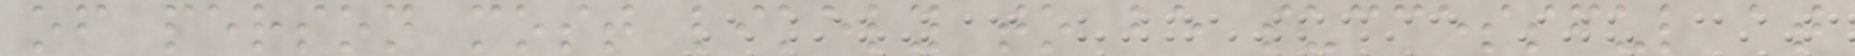of person most likely to be successful at
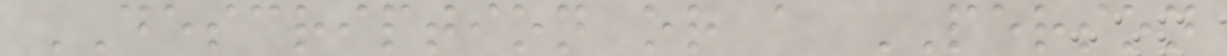DESCRIPTION or a PERSON
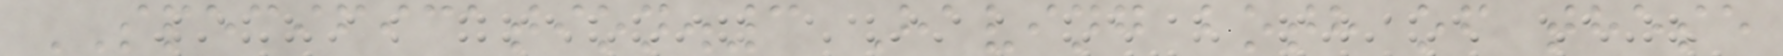SPECIFICATION.3 Having both of these
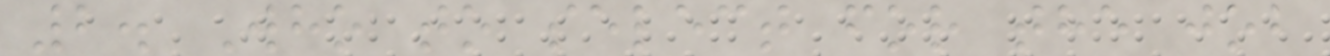2. Who to select for the job
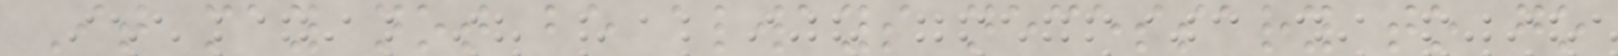It may not be always necessary to go
